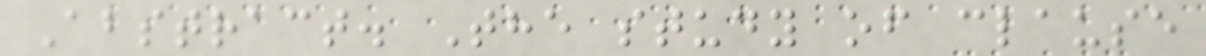Abstract. The study of clause
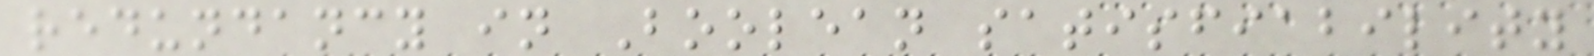redundancy in Boolean satisfiability
